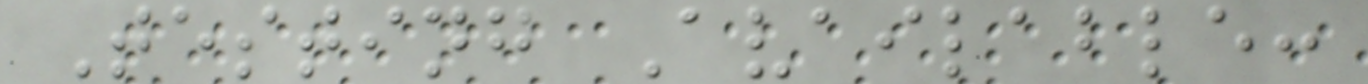Testing Available:
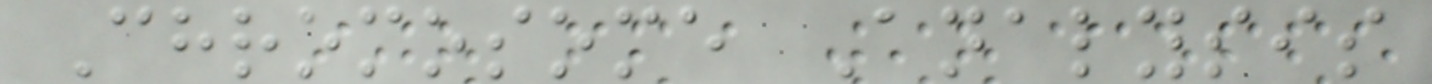Chromosome Analysis
